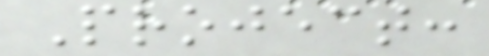Project:
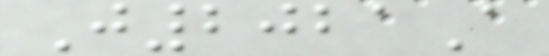J2021A
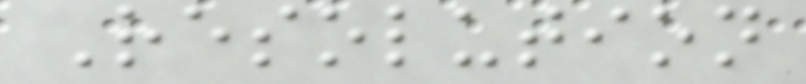Resolution
